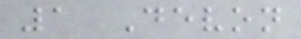1 Devon
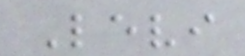Levi
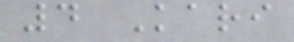4 Kari
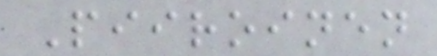Piiroinen
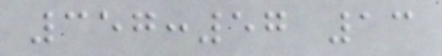357:57 13
